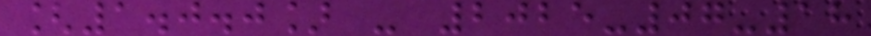[1.0.0] - 2025-07-18
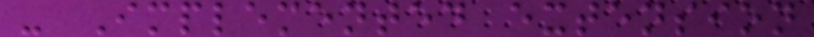- Implemented extension
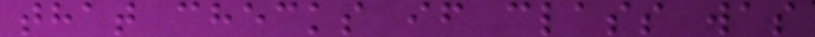that checks if class was
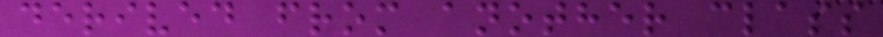derived from another class
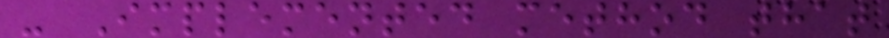- Implemented method that
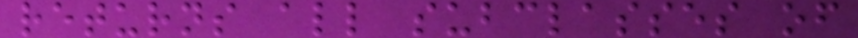returns all subclasses of
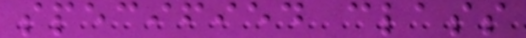specified class
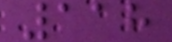118
